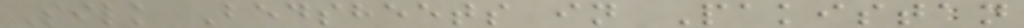Silk Bedsheets in Pakistan
